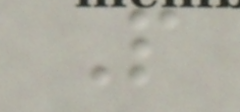P
